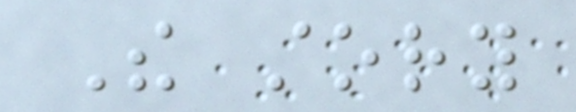The story
